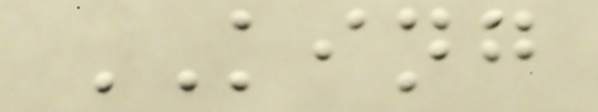KING
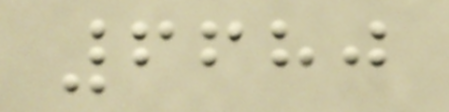6680
